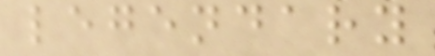legendary
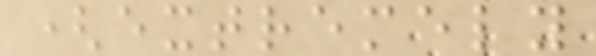(extremely
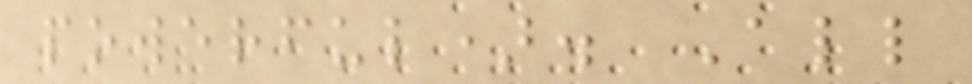powerful). All
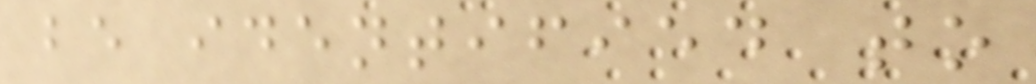be identified to
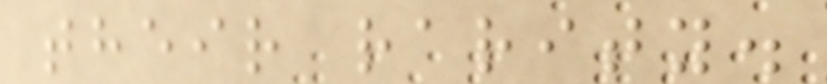their rarity.
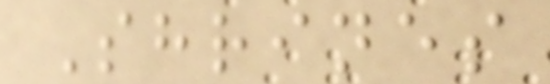Shrines
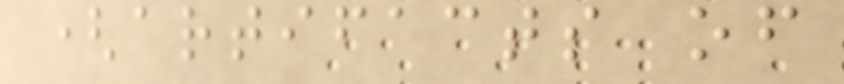(artifacts of
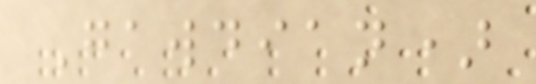Gawdian)
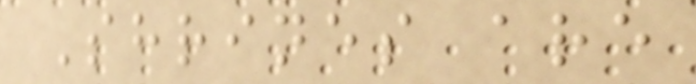Shrines are
